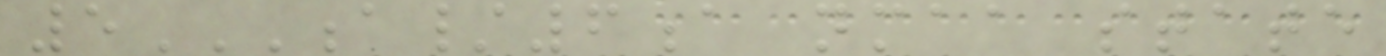5A/6A NMAA STATE
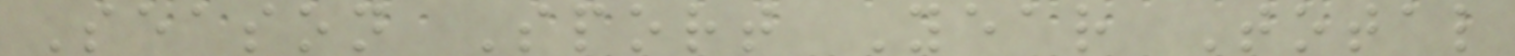Season Sport Year Total
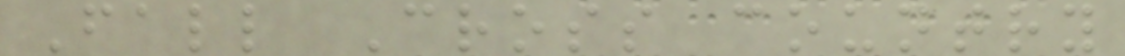Fall Cross country
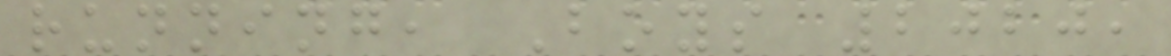running, Boys 2020,
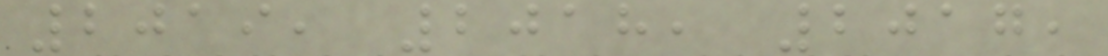2019, 2018, 2017,
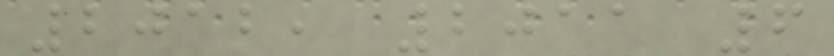2012, 2011 6
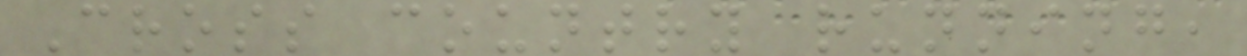Cross country running,
